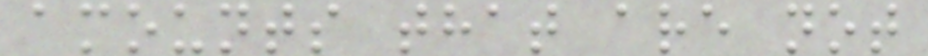amounts that are not
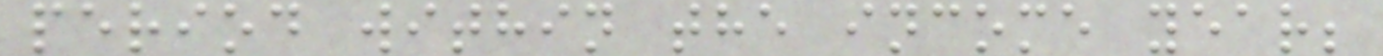period within the income year;
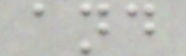and
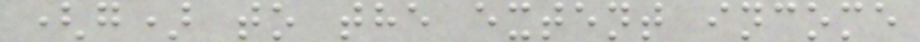(g) to the extent income
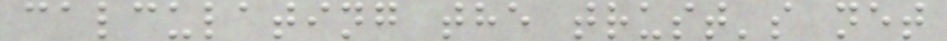calculating the trust's net
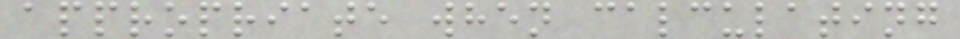appropriate when calculating
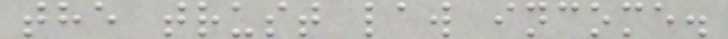the trust law income.
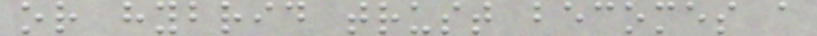or hybrid trust becomes a
